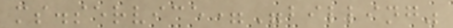ms.service="billing"
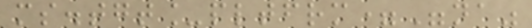ms.tgt_pltfrm="na"
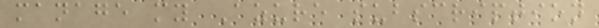manage my Azure subscription
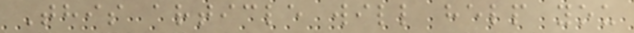This article will help you
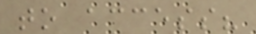to access?
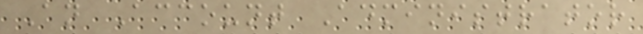An Account Administrator
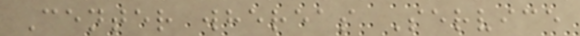Center whereas Service
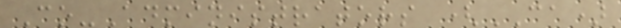Co-Administrators (CA)
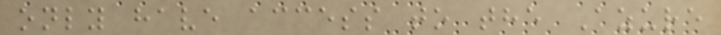only have access to the Azure
